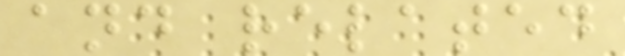and related
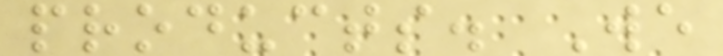products. We
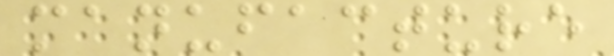manufacture
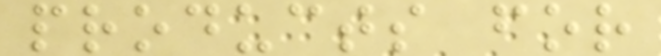products for
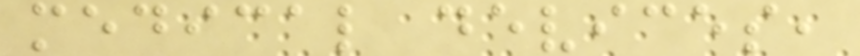medical devices,
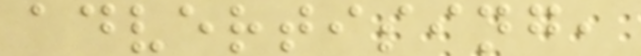advertising,
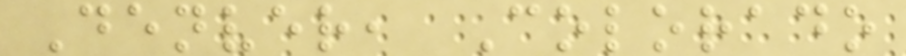Denver, Colorado
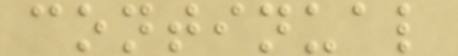continual
